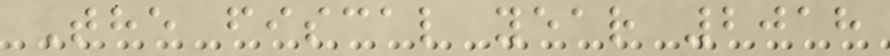The fiscal year 2018
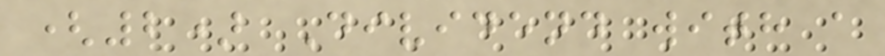(2) Dividend with a
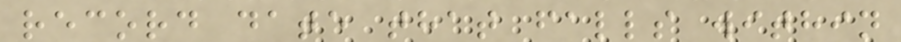record date that falls within
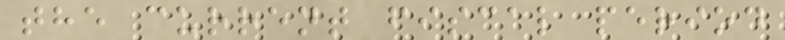the current fiscal period
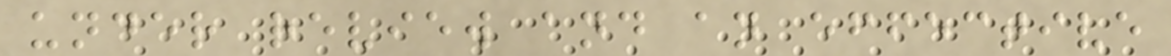under review and an effective
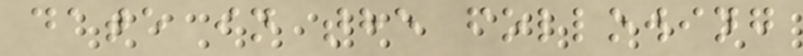date in the following
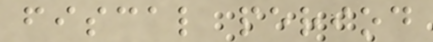fiscal period
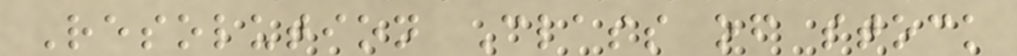Resolution Class of stock
